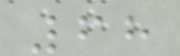68
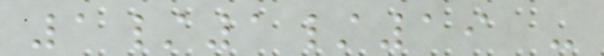1/1/19 -
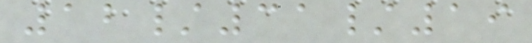12/31/19
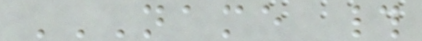NAME #
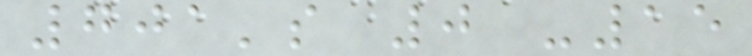701's 0 -15
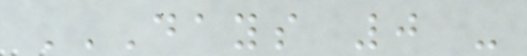DAYS 0 -
